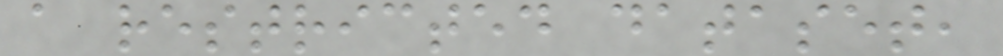a restricted dataset,
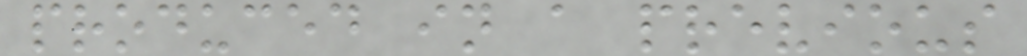produced in a previous
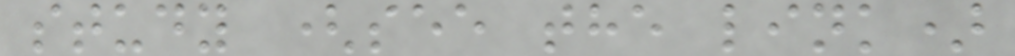study (see the link)
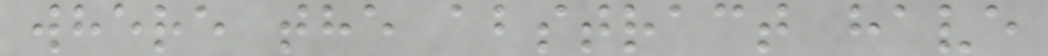where the abstract have
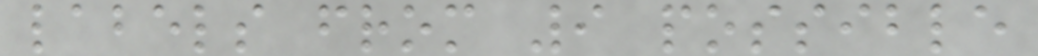labels from 9 possible
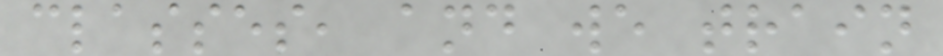classes, and we train
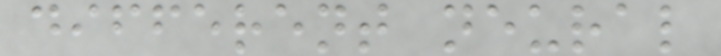different neural
